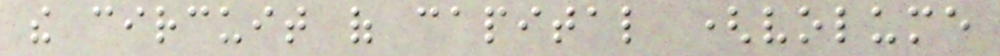the circuit of capital (volume
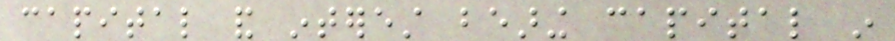capital and interest bearing capital in
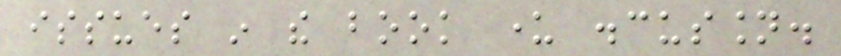issues in the book under discussion.
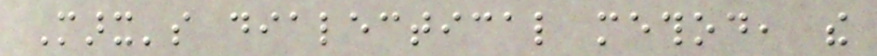Marx's dialectical method, the
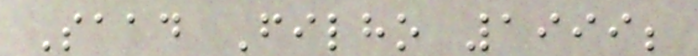Saad Filho 1999;
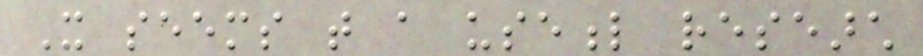It seems that a useful research
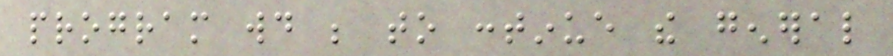program would be to continue the general
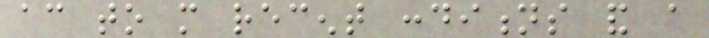according to more recent conditions and a
